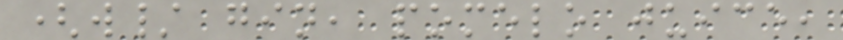(w/ gin, pomelo juice,
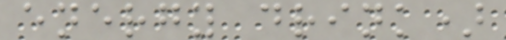energy drink)
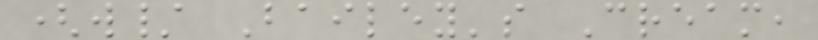(w/ Bailey's Cream,
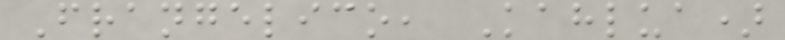Frangelico, Kahlua)
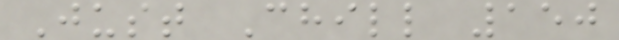Just Chill 150
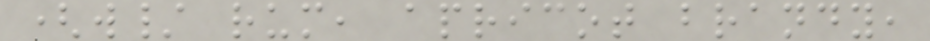(w/ rum, apricot brandy,
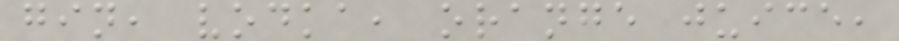gin, vodka, orange juice,
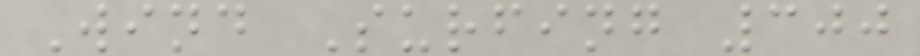Wind Surfing 300
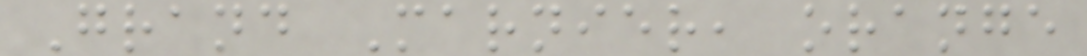Grand Marnier, orange
